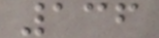136
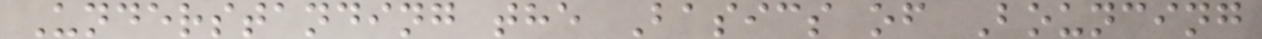Understanding the Basics of Bouncing
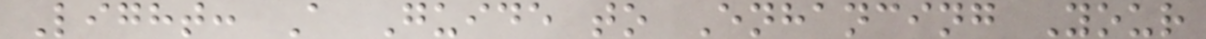Light: A Guide to Enhancing Your
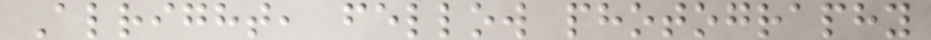Alright, fellow photography
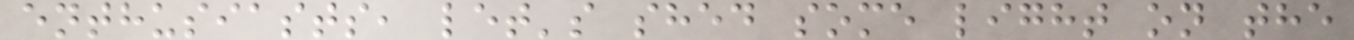enthusiasts, let's shed some light on the
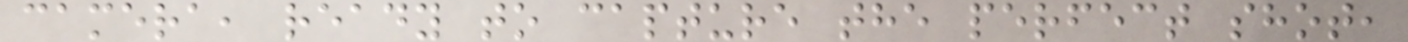camera, ready to capture the perfect shot,
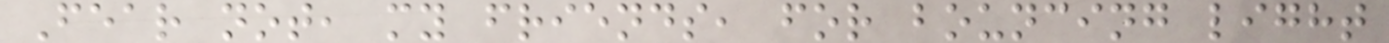Fear not, my friends, for bouncing light
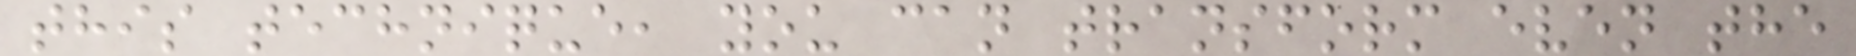this technique, you can transform even the
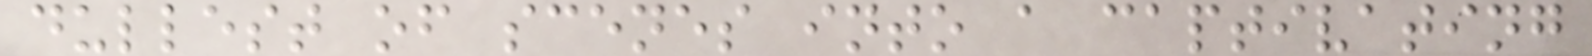dullest of scenes into a captivating
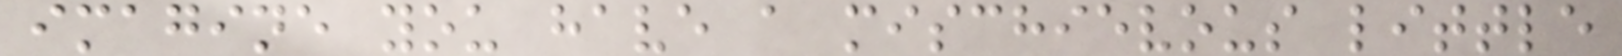imagine you have a mischievous little
